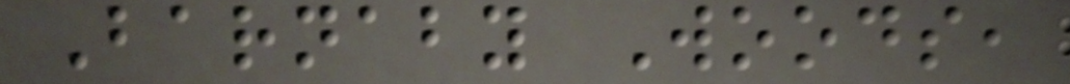Barnaby Woods,
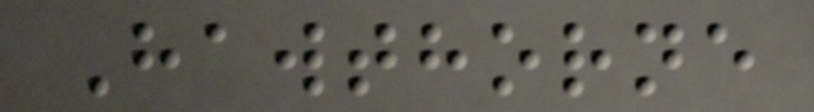Hawthorne
